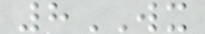8WX
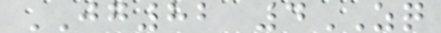JG82 4ZQ
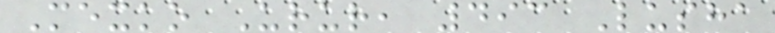Mexko Urur, 493 Lusha
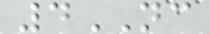4NC
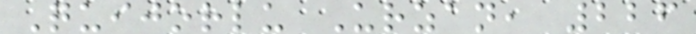Quijorlu Urzan, 226
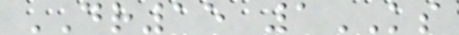DR15 1KS
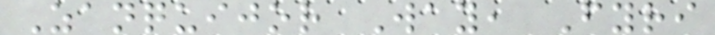Zanquijor Way, Fyri
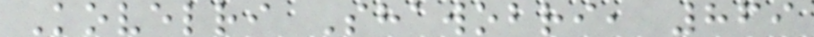Kovelri Shawobri, 869
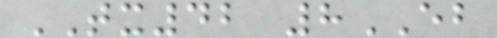TX42 8EB
